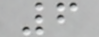6
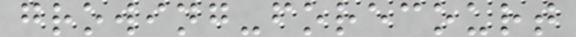growing-forecourt
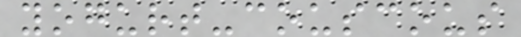yogurt-couscous
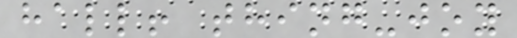hall! thing-joy
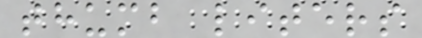thumb liters
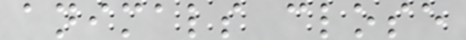animals close
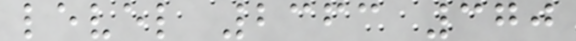level 2363 370
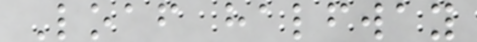Loaf halfway
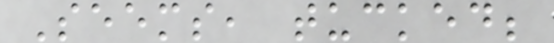Seems, tucked;
